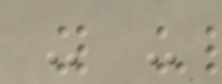- -
